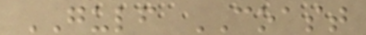GULF COAST
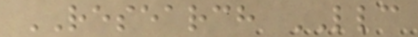RESEARCH LLC
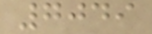7049
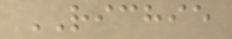RICHIE
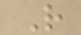R
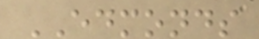EDMONDS
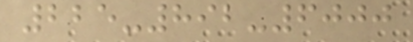225-892-6000
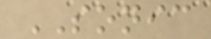SONIC
